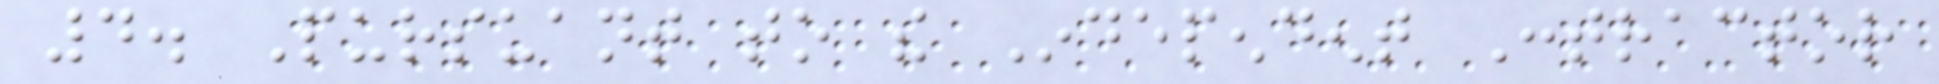4. Pursuant to the Independent Contractor
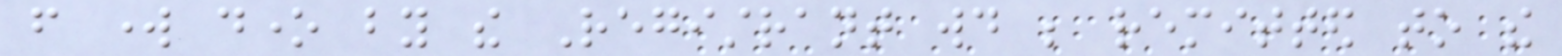from work done by the Registrant would be remitted to the
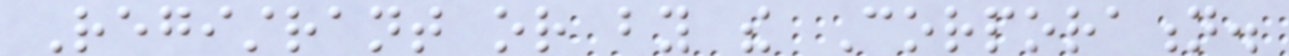Registrant or by the Corporation.
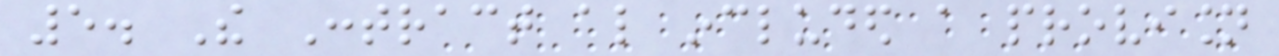5. The Contract also included a provision
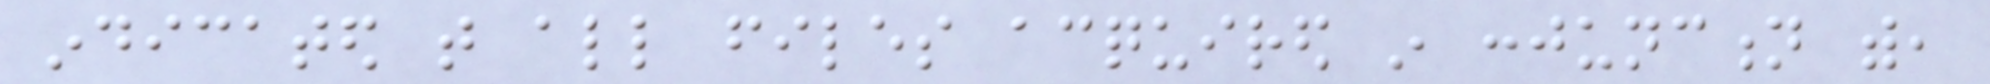indicated that all files acquired in conjunction with,
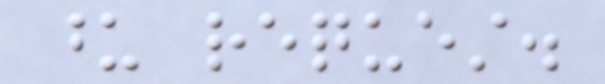upon request.
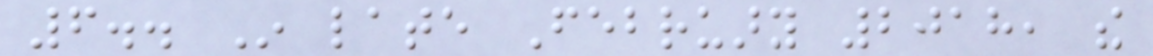6.. In late February 2018, the
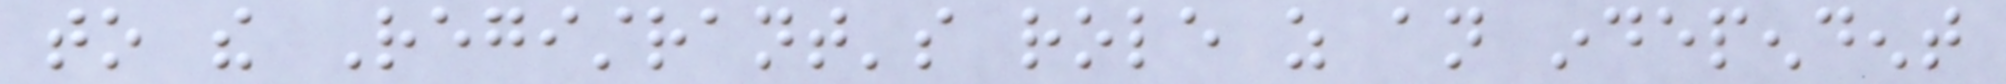to the Registrant's role as an independent
